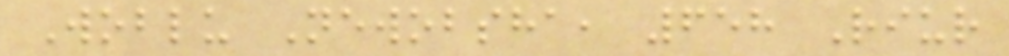Woblu Newobsha, 658 Riur
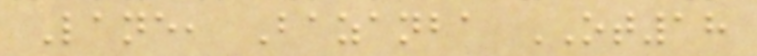Lane, Bazanba OT18
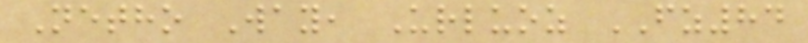Netho Way, Urluoz FZ84
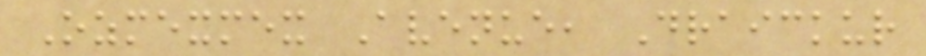Ozmexmex Avenue, Draickur
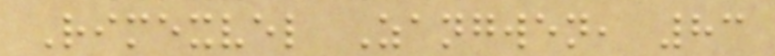Rimexvel Zangwen, 83
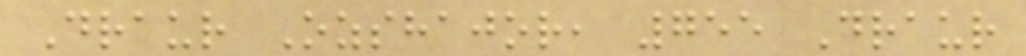Draur Ozshajor, 755 Draur
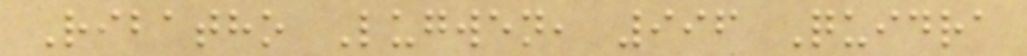Ribatho Lugwen, 996 Quidra
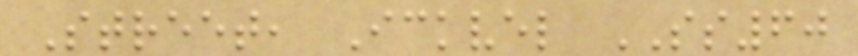Street, Ickvel SS60
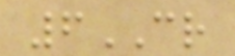6CR
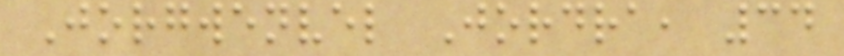Jorgwenvel Jordra, 34
